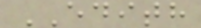EDITH
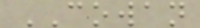COWAN
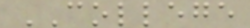COLLEGE
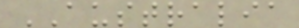AUSTRALIA
